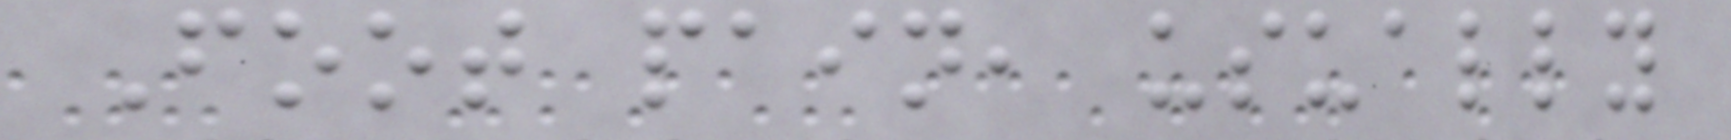Foot pain, usually
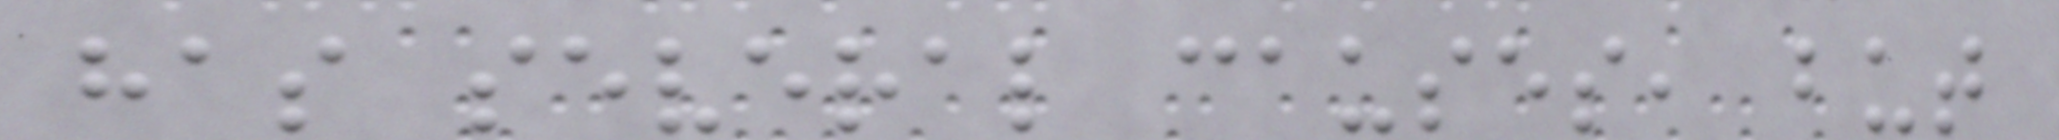has several causes, but
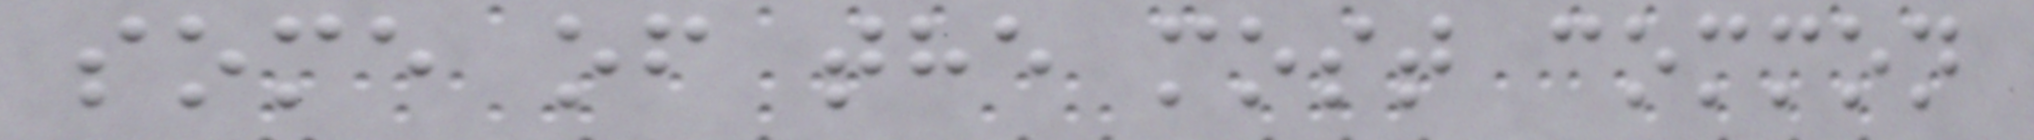some of the most common
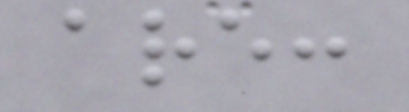are:
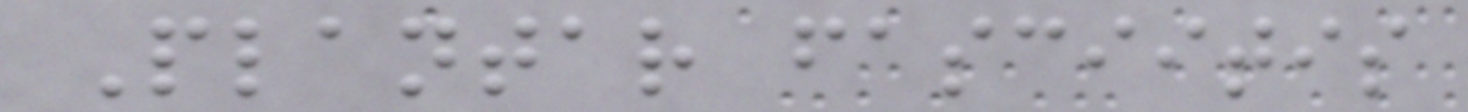Plantar fasciitis
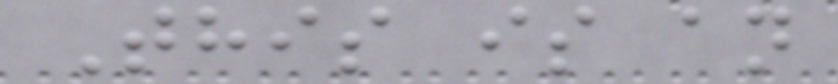This is an
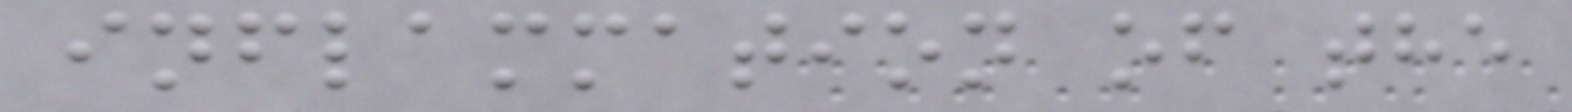inflammation of the
